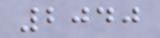2040
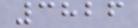3826
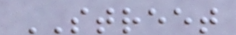STREET
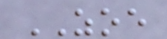ZOE
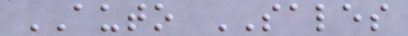AUTO SALES
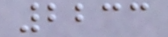2233
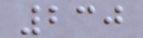230
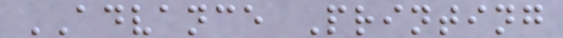ADVANCE Printing
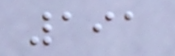191
